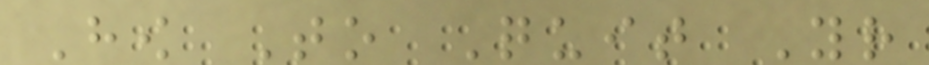How To Quit Your
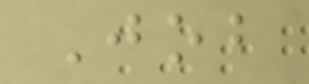Job
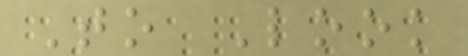To Look
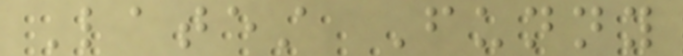Latest Funny
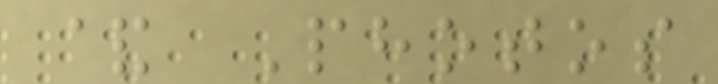& Photos
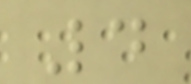4
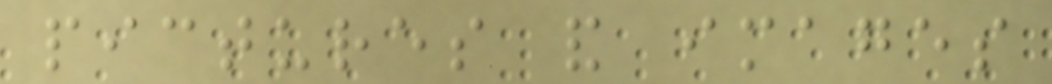pictures and images
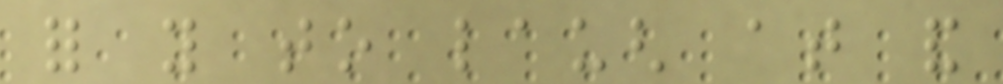for you to laugh at and
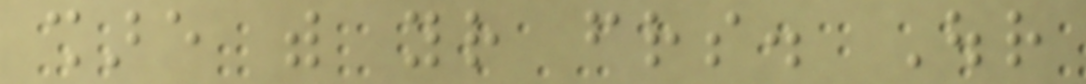share with your friends. Our
